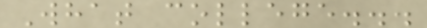What college...
